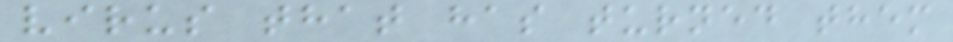virus that has turned them
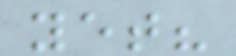yet?
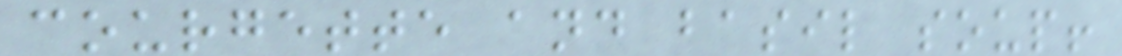courgette and basil soup!
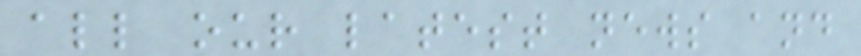all our latest news and
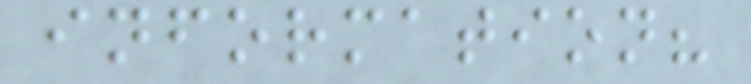information?
